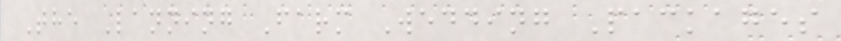The Lanning Farm Wedding Packages
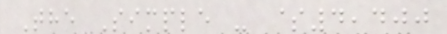The Simple - $4,400
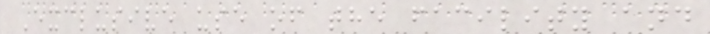Exclusive use of the facility and
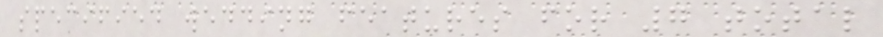specified wedding features for 7 total
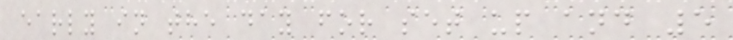early in the day for set up and 5
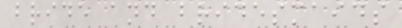bride and bridesmaids
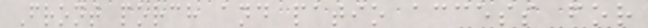Front porch and patio access for
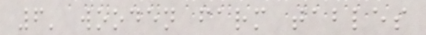6' wooden farm tables
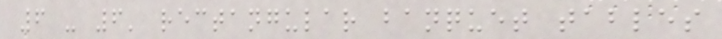6 - 6' rectangular banquet tables
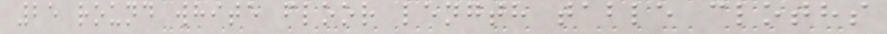25 round white floor length table cloths
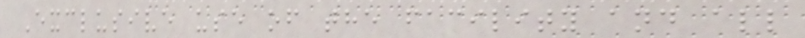Exclusive use of the facility and all
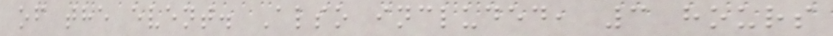of the event. Also included, 3 hours
